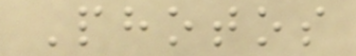Photos
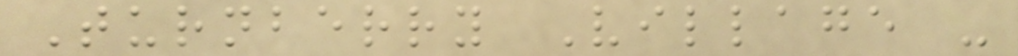Turnberry Village -
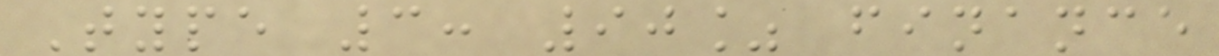Type 3: 90% finance
